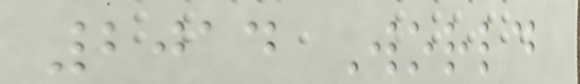2014 World
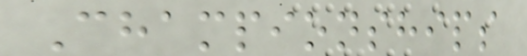Championships
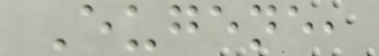Eugene,
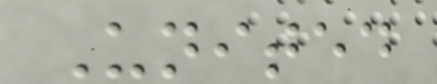United
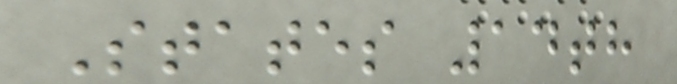States 14th
